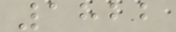1822
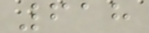618
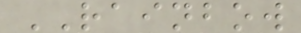RAINBOW
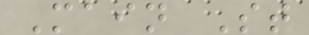Main St
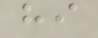hi
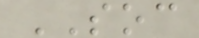SOC
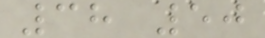38 50
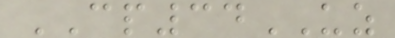CP34UZ
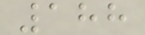188
